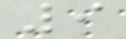9
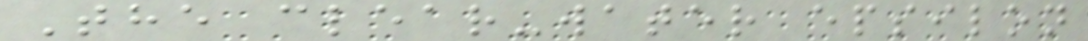The clear-water epsilon
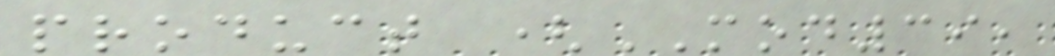product (MOD39,
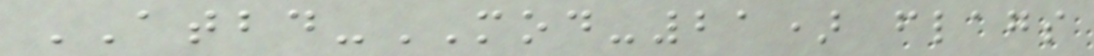ATBD-MOD-21) flags
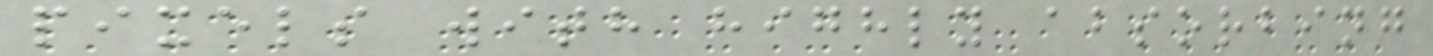pixels with highly absorbing
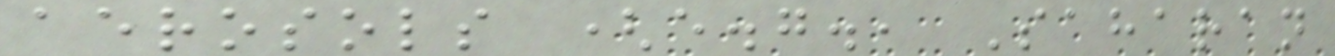aerosols (e.g., Saharan
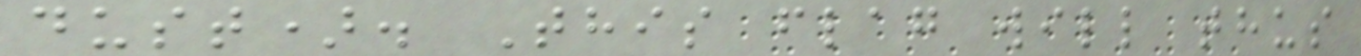dust). This flag will thus
